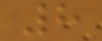8
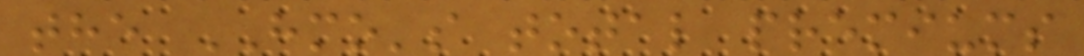the HMO's total premiums
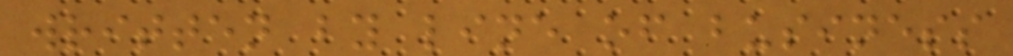written by line of business
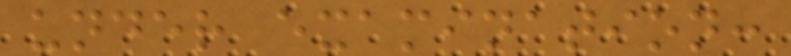under examination:
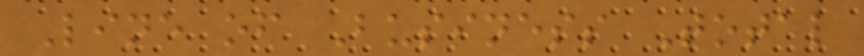Line of Business Total
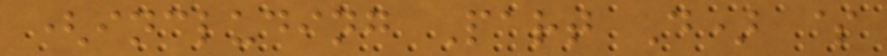(including Part D) $
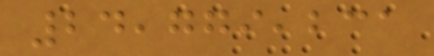24,779,231
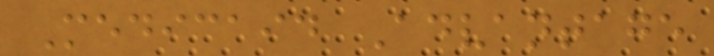Medicaid Advantage
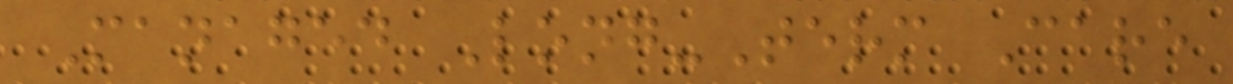Managed Long-Term Care
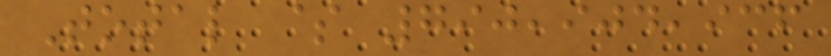Total $ 790,904,936
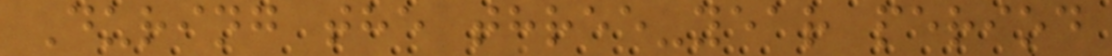During the three-year period
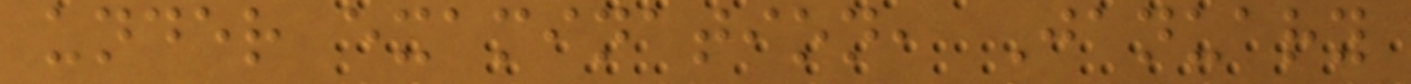under examination, January
